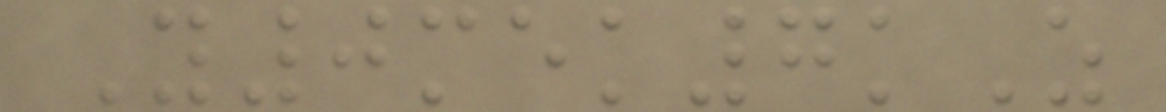Y0mek7kZ
